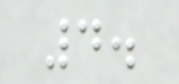4.
